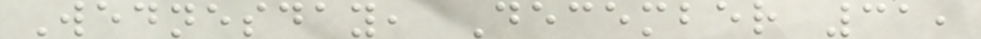Wednesday, December 31,
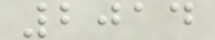2014
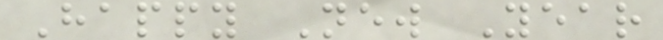Happy New Year
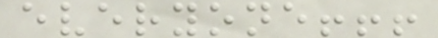everyone!!!
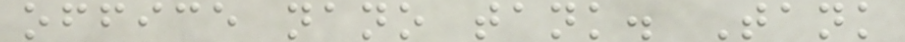office nano tank. Tank
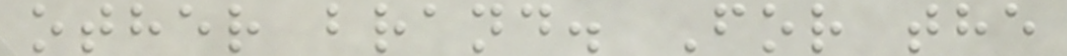other brand. For the
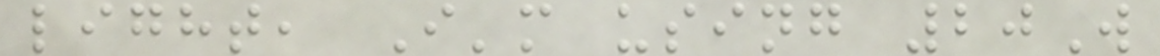light, I'm using 20W
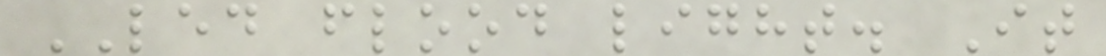LED flood light. It
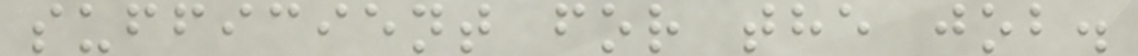sufficient for the job.
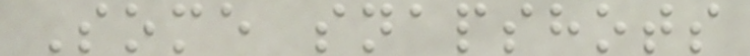Some snapshots
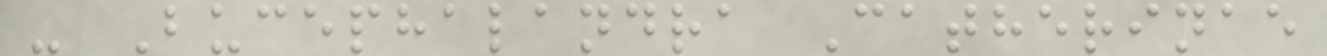- Bucephalandra Catherinae
